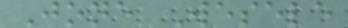Jone Wesele
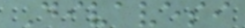Divavesi
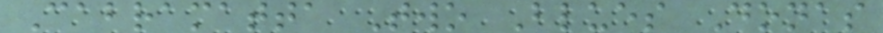Cabramatta Two Blues Donas
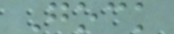Gock
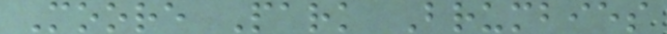Moore Park Brumbies
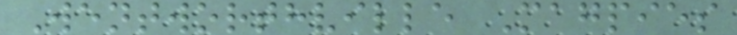Wentworthville Magpies
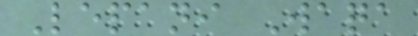Lepani Waqa
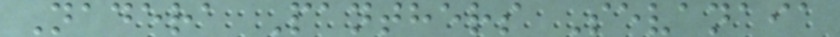Nadera Panthers Sevanaia
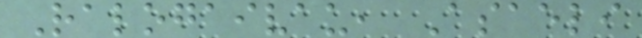Ralogaivau, Asaeli
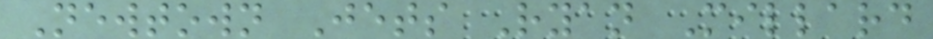Newtown Jets Ryan Millard
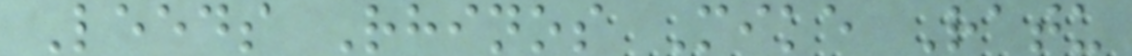Leeds Rhinos Mike Ratu
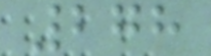278
